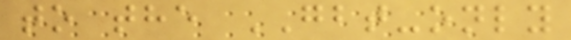to the GBT-only
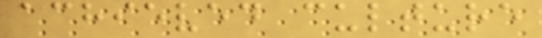achieved culture
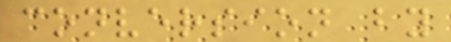conversion by
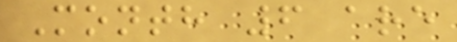Month 6 are
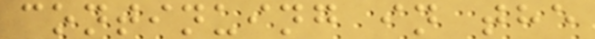continuing in the
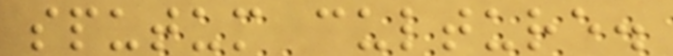sputum culture.
